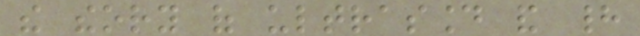the theory of ultrasound and had
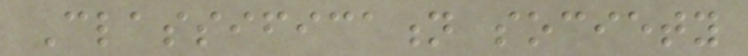Classification society
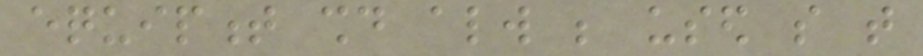equipment should always be used so that
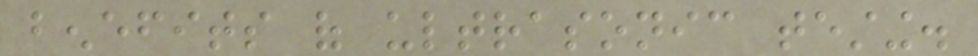benefits of ultrasonic testing.
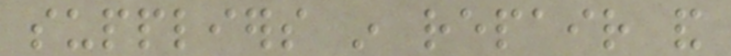suppliers in repair and
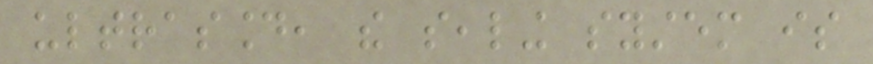ultrasound, the sealing system is
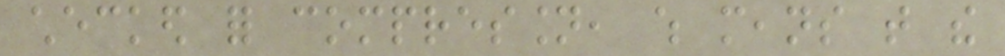checked for compression, which means that the
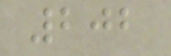202
